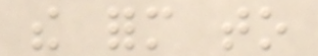the form to
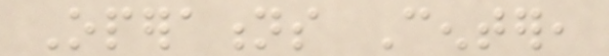Operations Center,
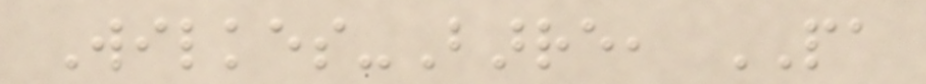Wilkes-Barre, PA
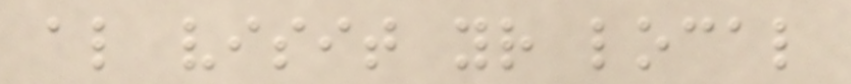also visit your local
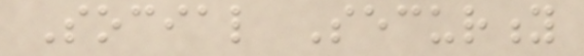Social Security
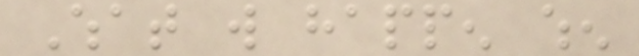What will happen when
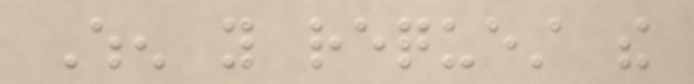When you request the
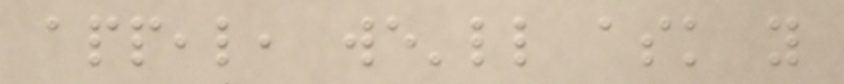appeal, we'll ask you
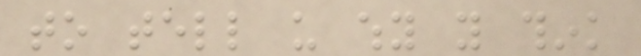to tell us why you think
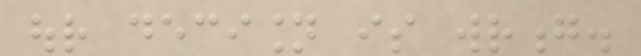our decision is wrong.
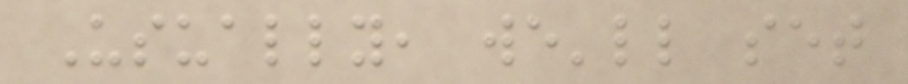Usually, we'll set
